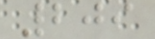209
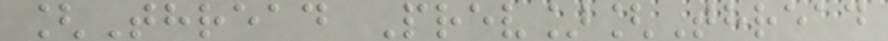[Thread Prev][Thread
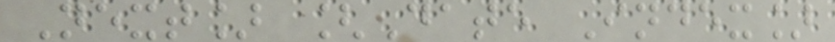Next] [Date Index]
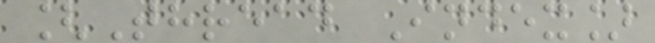[Thread Index]
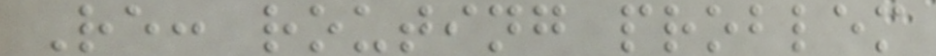Re: routing problem
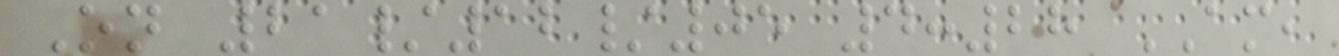On 21/12/05 4:28 AM,
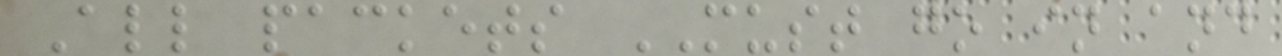All packets MUST go in and
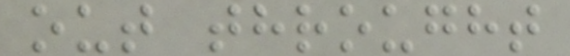out throught
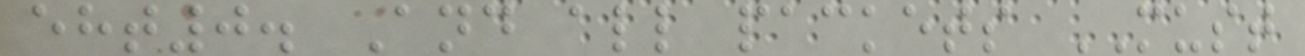eht0. And all packets MUST
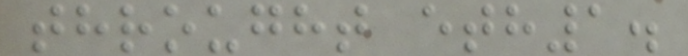throught eth1.
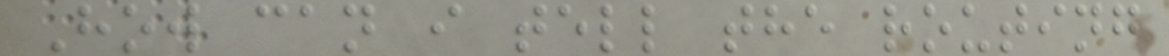How can i tell the routing
